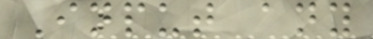Input any
